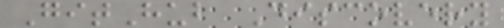GitHub Discovery
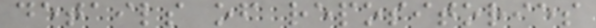details of repositories
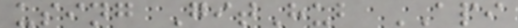using GitHub API
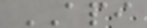API
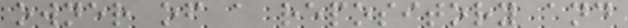owner of a repository and
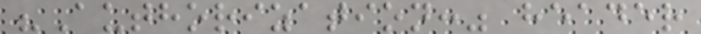"Authorization:" header
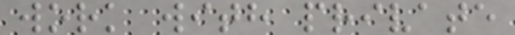work with private
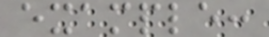example:
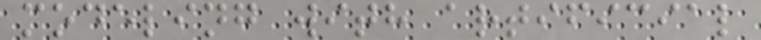modeling with artificial
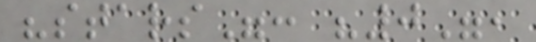"stars": "0",
